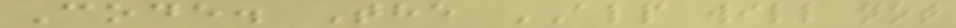Code. The ALP will not
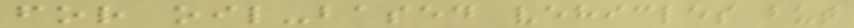for oil-based vehicles but
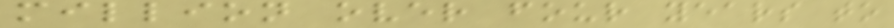million over four years to
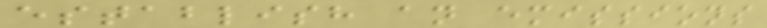establish an emissions
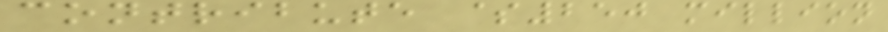contribute $250 million
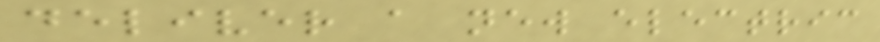deliver a new electric
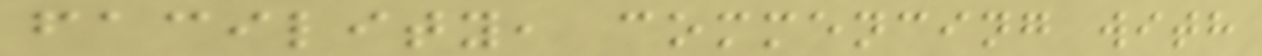facility, commencing with
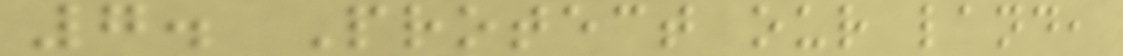7. Protect our land,
